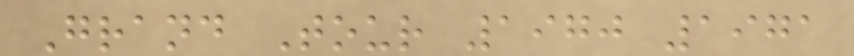Grand Tour 1970 1971
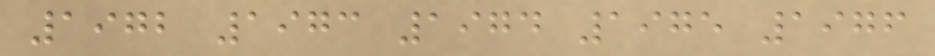1972 1973 1974 1975 1976
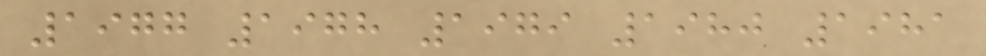1977 1978 1979 1980 1981
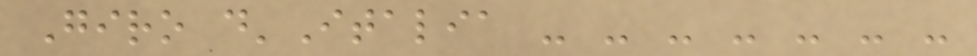Giro d'Italia - - - - - - -
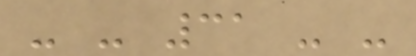- - 31 - -
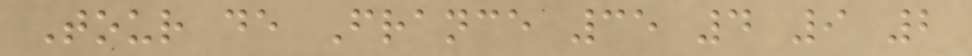Tour de France 35 4 9 2
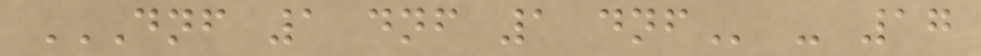DNF 1 DNF 1 DNF - 17
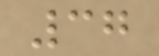37
